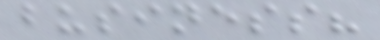business?
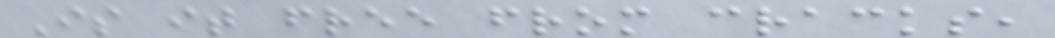Is it free from cracks,
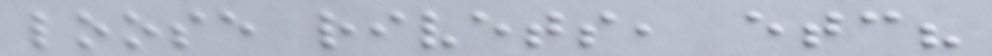loose rivets, etc?
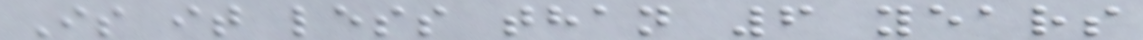Is it less than 6 years
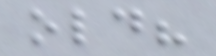old?
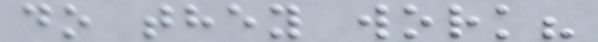do they work?
